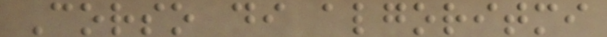Corso di algoritmi
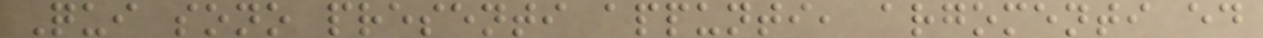Qui sono presenti appunti, argomenti ed
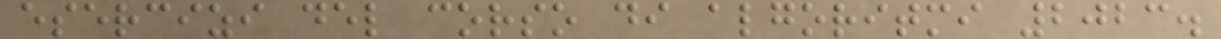esercizi del corso di algoritmi 2023.
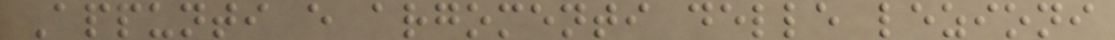Appunti e argomenti delle lezioni
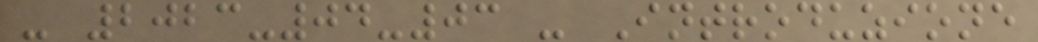- 2023-04-03 - Introduzione
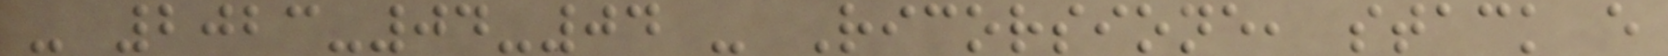- 2023-04-04 - Ricorsione, stack e
